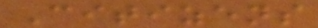Citizens
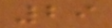29
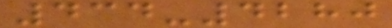434-4280
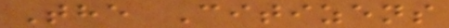The Citizens
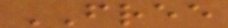FREE
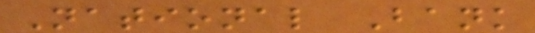National Bank
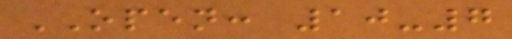OPEN: 10-7
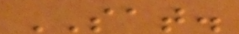SAT.
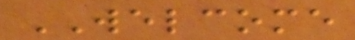WELCOME
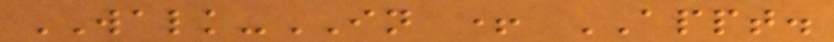WALK-IN + APPT.
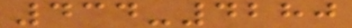434-4280
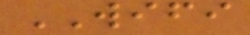WIFI
